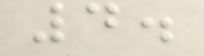4.
